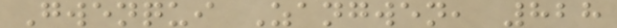Gwenqui Zangwen, 828
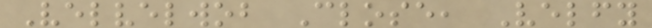Velvelwob Close, Velfy
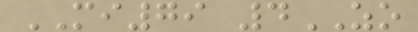MI79 4ZO
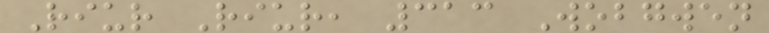Riur Riur, 313 Wobgwen
